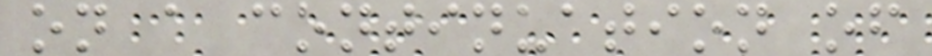on a continuation of
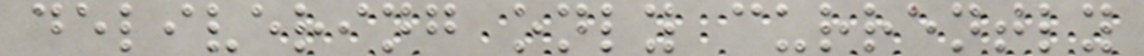delivering only currently
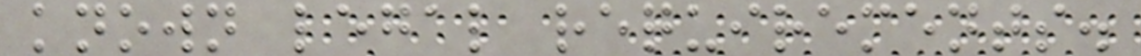known legal requirements.
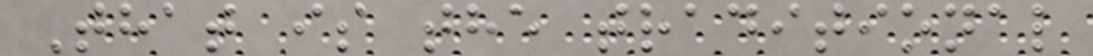That is the traditional
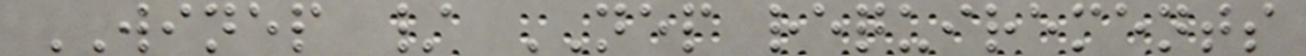WINEP / NEP requirements
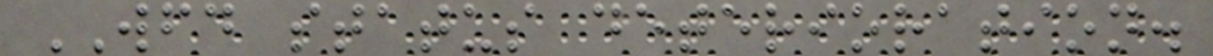WFD status deterioration.
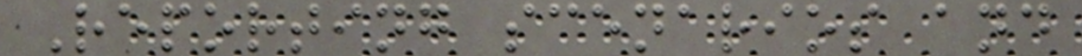Reporting scenarios and
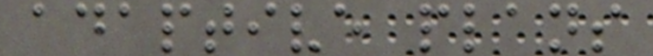adaptive plans
